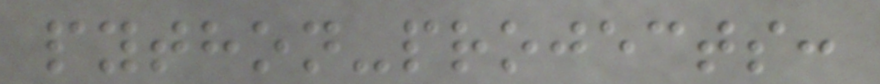python-projects:
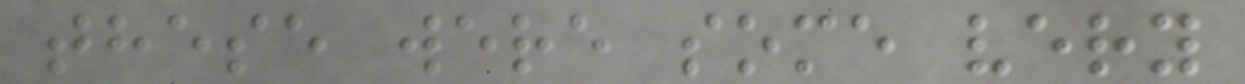these were some very
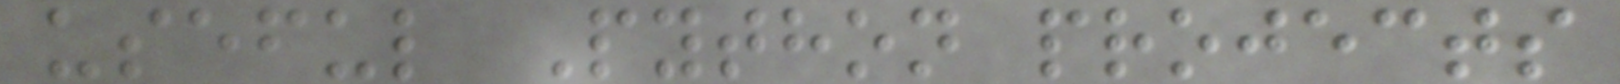useful Python projects
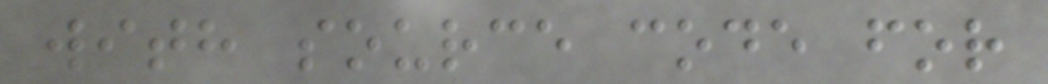with source code for
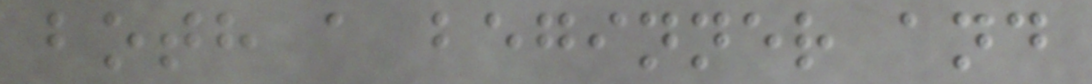both a beginner and
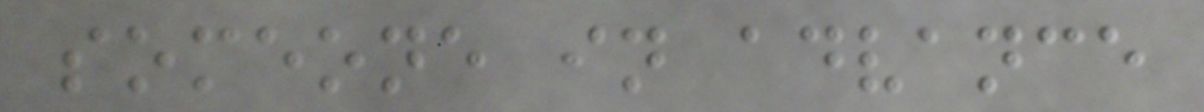someone in advance
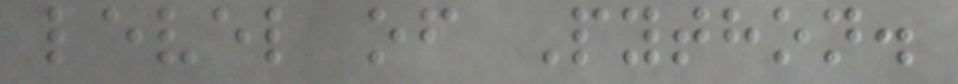level of Python.
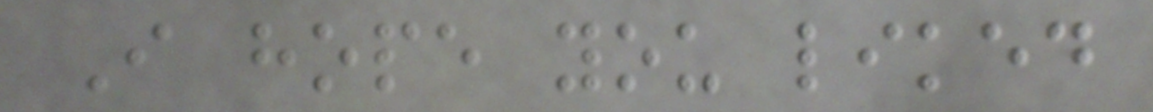I hope you liked
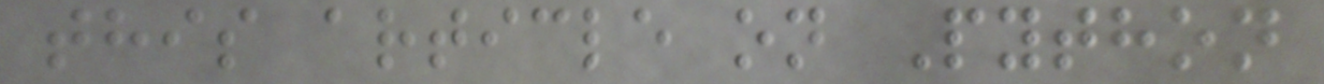this article on Python
